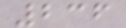236
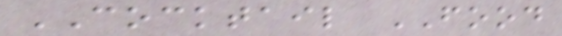COCKTAIL FOOD
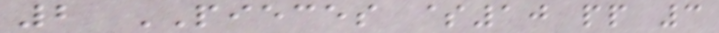2 PIECES $10 pp 3
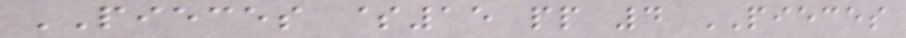PIECES $15 pp 4 PIECES
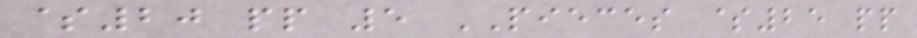$20 pp 5 PIECES $25 pp
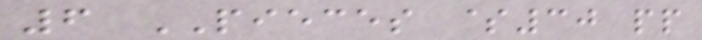6 PIECES $30 pp
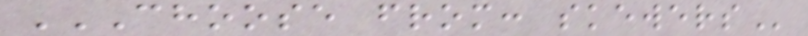CHOOSE FROM: SKEWERS
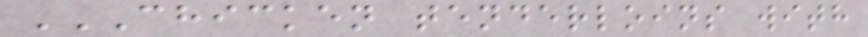CHICKEN TENDERLOINS WITH
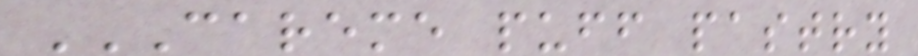CAREME PUFF PASTRY
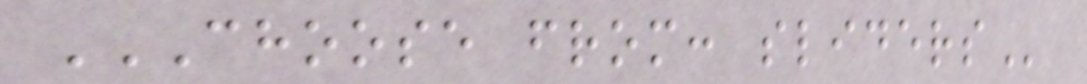CHOOSE FROM: SLIDERS
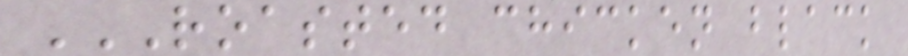ROASTED CHICKEN BLACK
